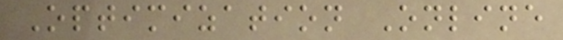Optimization Online
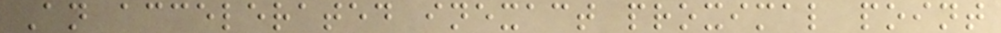An accelerated inexact proximal point
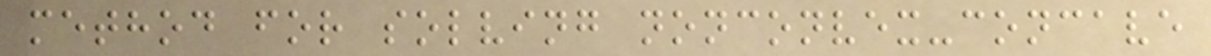method for solving nonconvex-concave
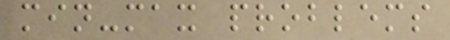min-max problems
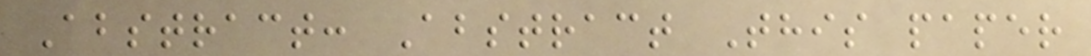Abstract: Abstract This paper
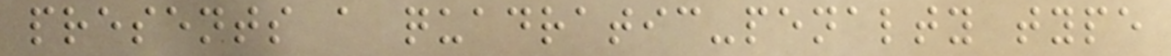presents a quadratic-penalty type
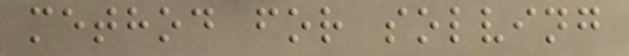method for solving
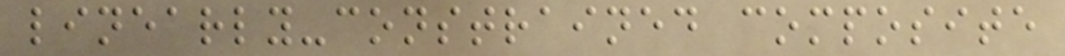linearly-constrained composite
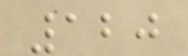120
